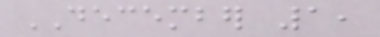DECEMBER 1,
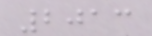2013
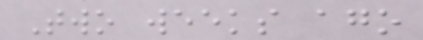Two weeks ago
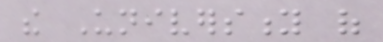the University of
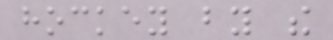hockey by the
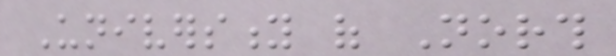University of North
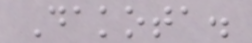Dakota.
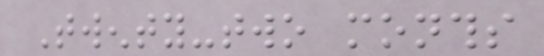Twenty-two months
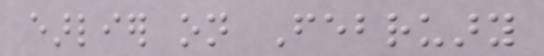earlier on February
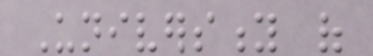University of
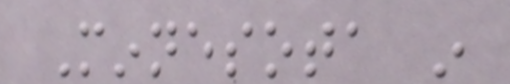Minnesota in
